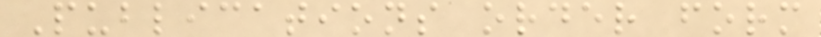Publications order form
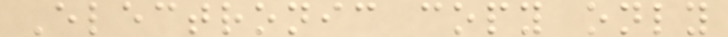Electronic copy only
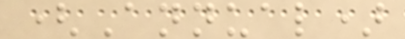(Annual)
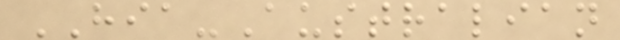HIA-Australian
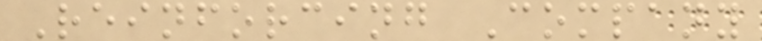Reinforcing Company
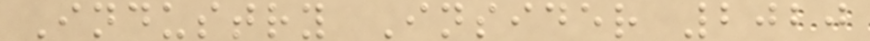Industry Insider 2020
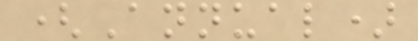(Annual)
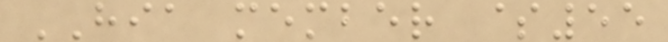HIA member $55
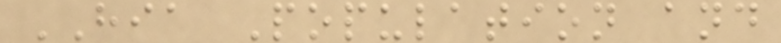HIA Population and
